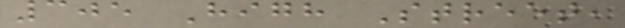305 High Street,
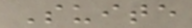Suite
